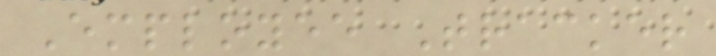Employee Tracker
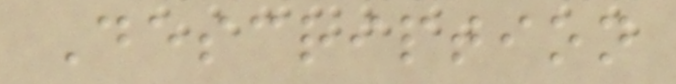Description
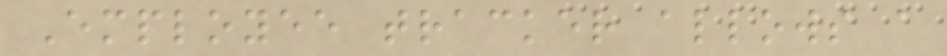Employee tracker allows a
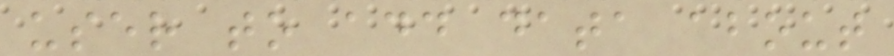user to add data about
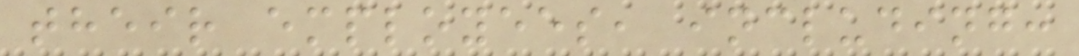their employees, including:
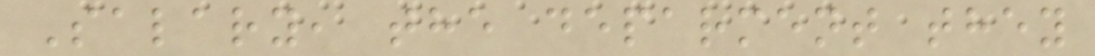Salary, the deparment they
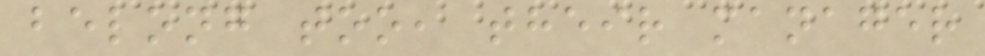belong too, their manager
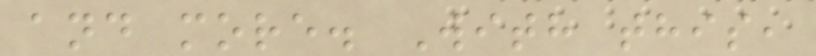and more. With this,
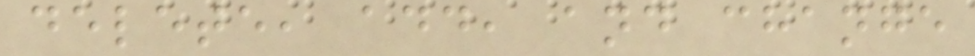delete, add, and change
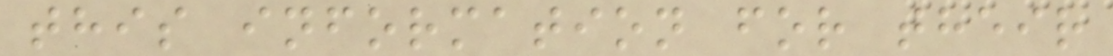this information for their
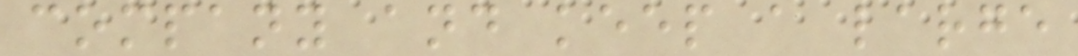company and keep a large
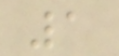1
